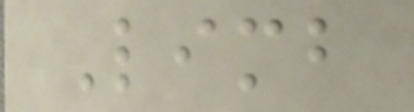Limb
